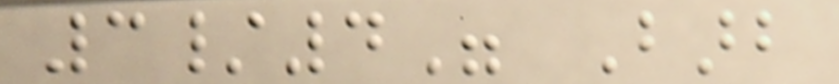3/4" Barb
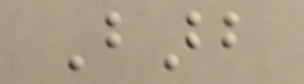Barb
